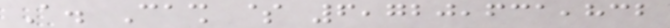A. Cash $ 6,720,631,832
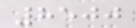8500
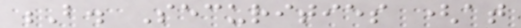B. Securities (at
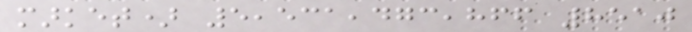market) 5,531,473,866 8510
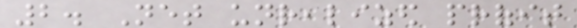2. Net unrealized profit
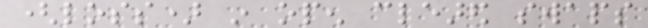(loss) in open cleared swaps
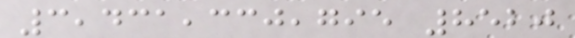3,431,330,795 8520
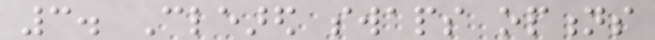3. Cleared swaps options
